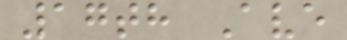17th Ave
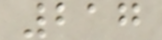217
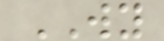WY
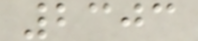2303
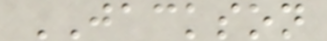JACKSON
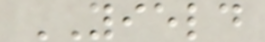YIELD
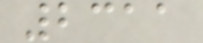2311
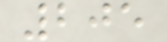205
